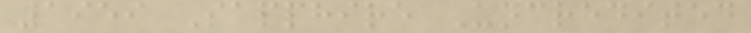1959 Sapphire Uncredited
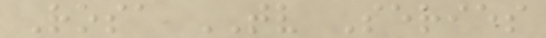Rosa TV Series
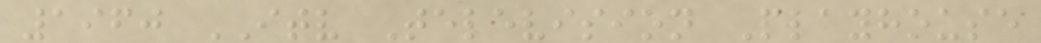1960 ITV Television Playhouse
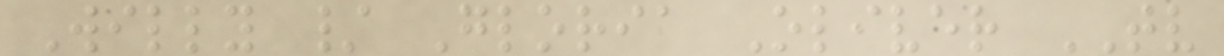Willy / Gloria Oliver TV
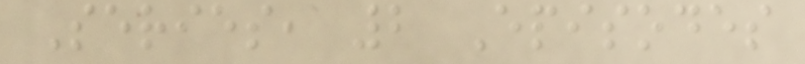Series, 2 Episodes
